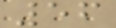56
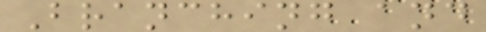Branching and
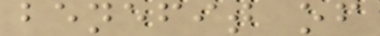benefit of
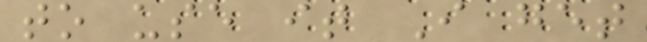to use it I get
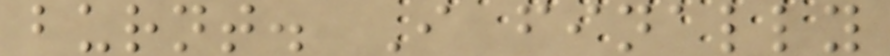burnt. I finally
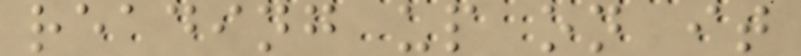reading up on it
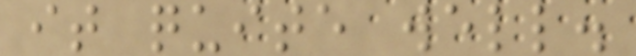it quite well.
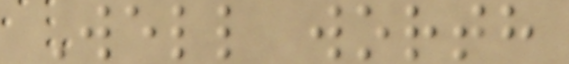Well worth
